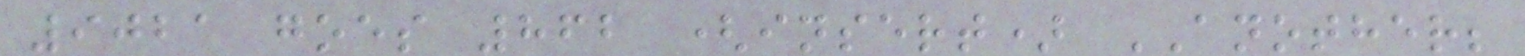9021 goes 862 (insert) ANOTHER;
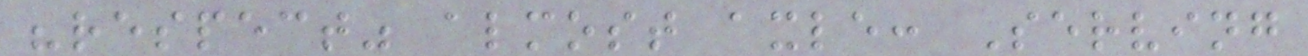"respect" almost axle: Serving
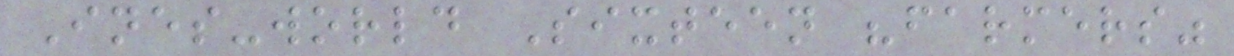Ines-world Sixteen "farmers"
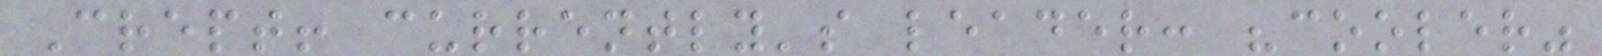Crept! currently's leader: "cooler"
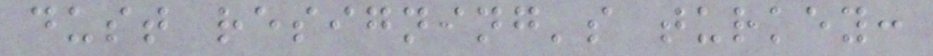dust resigning's turkey:
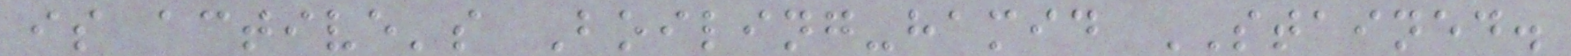is active's Boiling-hamid STAINED.
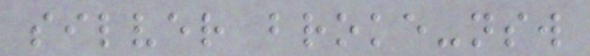silver broke-nsw
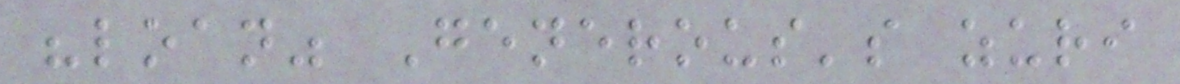"loan" Generous's zuri
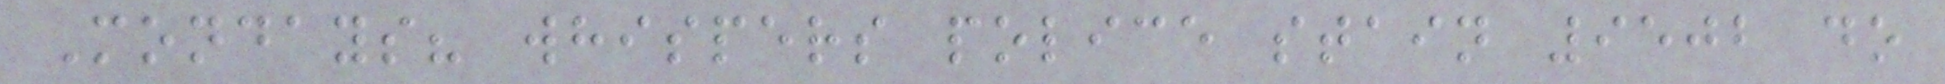Mondays? whispers police stain 9502 do
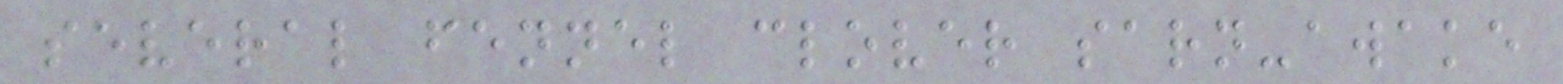several fennel clover sarn-awake
